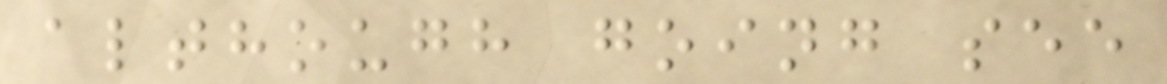although going see
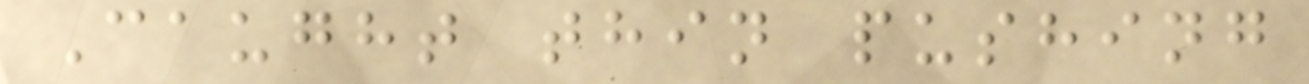Caught thin pushing
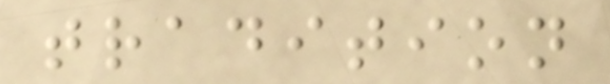tradition
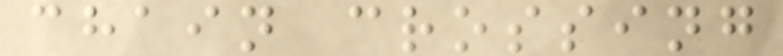chain crossing
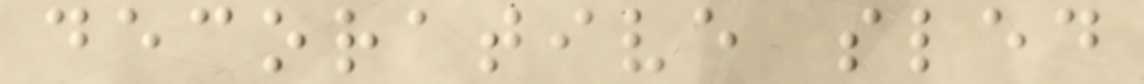decorative sled
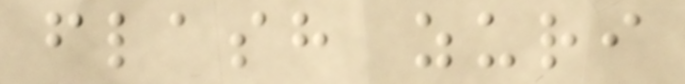flash zuri
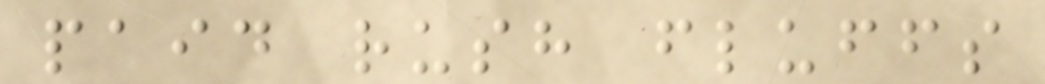paid rush fluffs
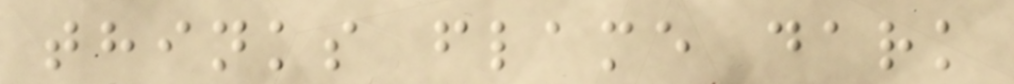thinks flame dark
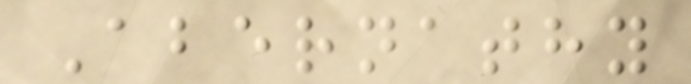Abernathy
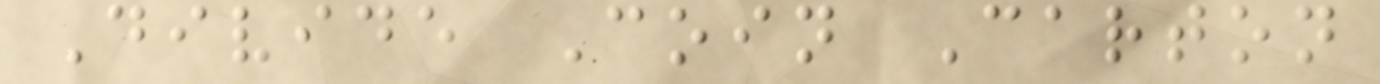Divide Coin Carton
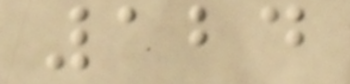124
